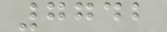7742
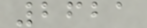2621
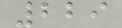229
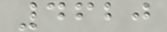4620
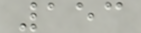153
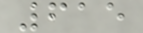615
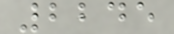2245
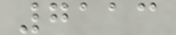7113
